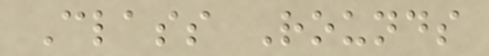Class Rounds
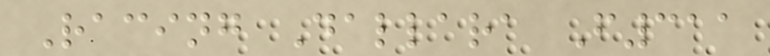Racing Dallara F311
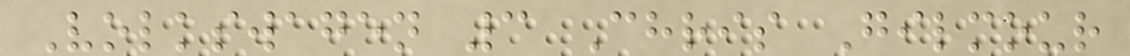Volkswagen 3 Chris Gilmour
